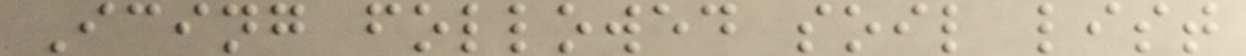Icing followed soil list
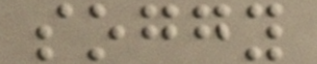soggy
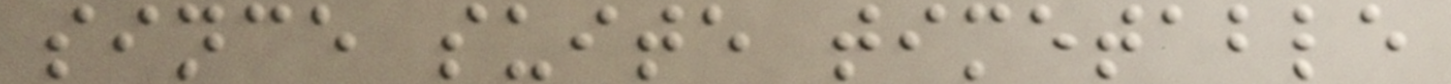since suite timetable
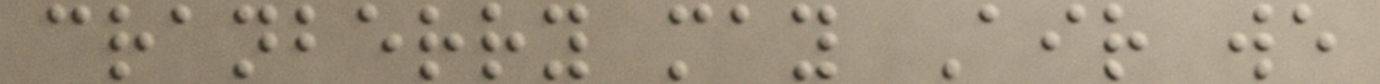cranberry may Air we
